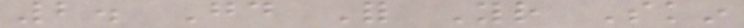2. Good For Your Skin
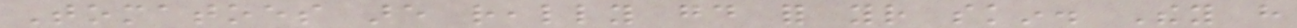Tomatoes are really good for your skin. They have
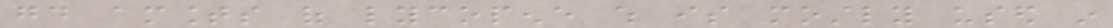good amounts of lycopene which is mostly used in
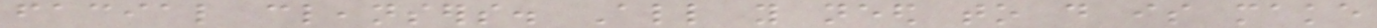facial cleansers. All you need to do is make
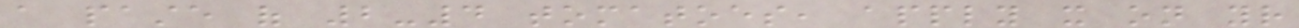a paste of 2-4 tomatoes, apply it on your
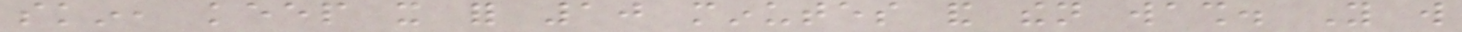skin, keep it for 10 minutes and then wash. You will
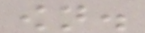own.
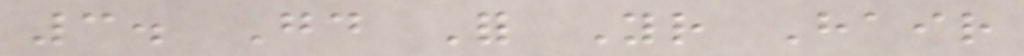3. Good For Your Hair
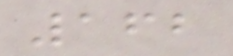162
